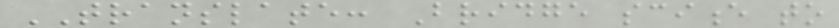TRANSLATE: Bridge science to
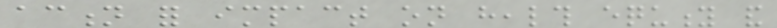action for impact on health equity and
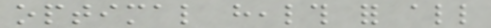optimal health for all
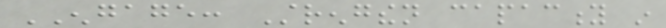ENGAGE: Strengthen capacity in
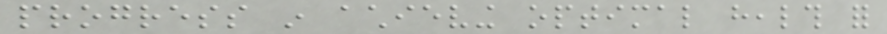progress in achieving optimal health for
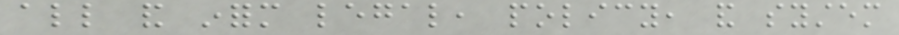all and inform legal, policy, and system
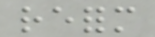reform
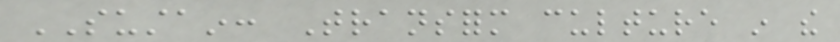SUSTAIN: Transform culture in the
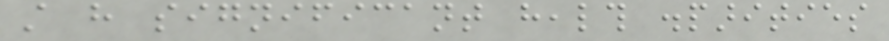still have significant health disparities
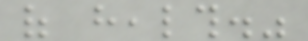of health."
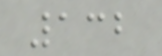132
